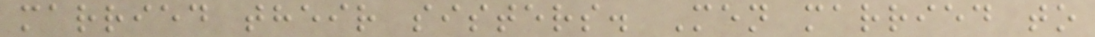married their sisters. Men married to
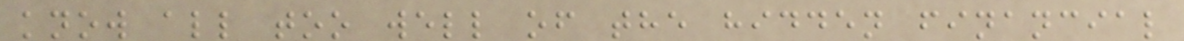know all too well of the hidden financial
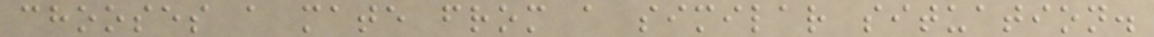chooses a mate from a similar situation.
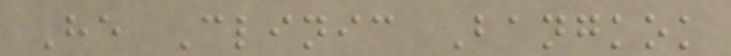He Clinic Bangkok
